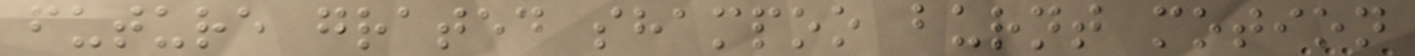future grated shampoo burnt motion
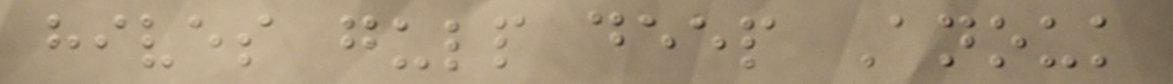hives gulp deep Anouk
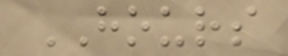HOURS
